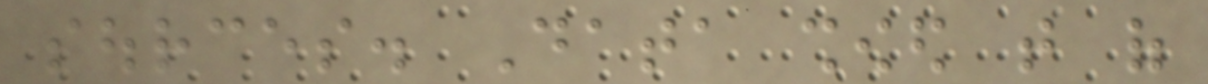sources. Data showed that of
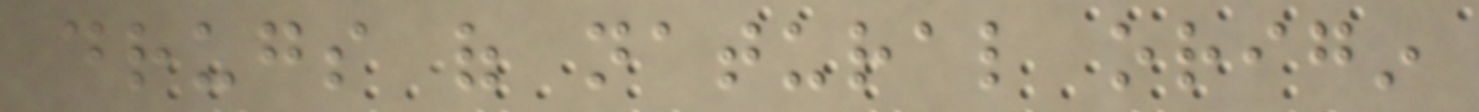drugs of natural origin
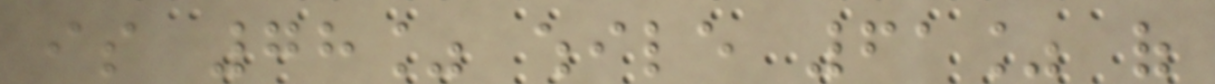is 78% while 61% of
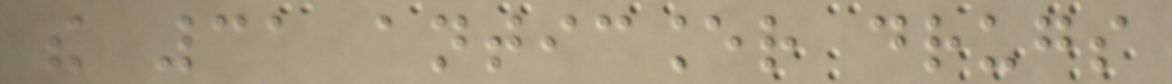the 31 anticancer drugs
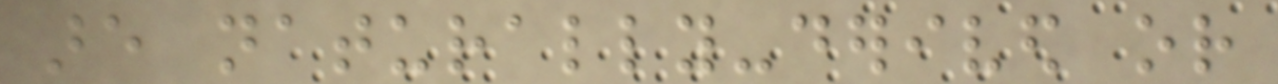are naturally-derived or
